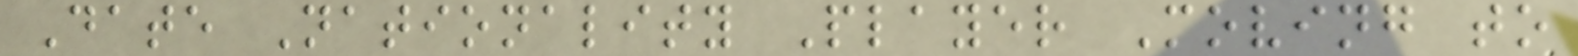Date Nationality Player Moving to
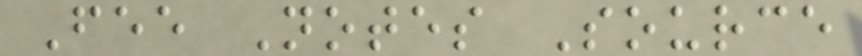Fee Notes Source
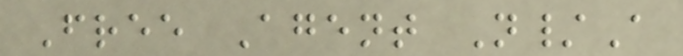Free Agent N/A
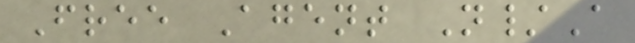Free Agent N/A
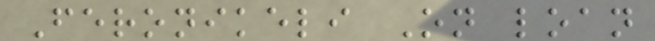Feronikeli On loan
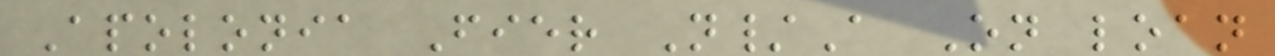Apolonia Fier N/A On loan
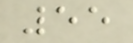55
